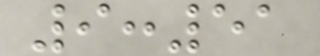9:51
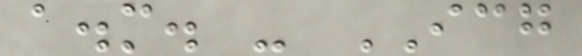a.m. - ICG
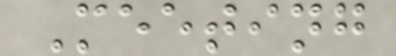Meeting
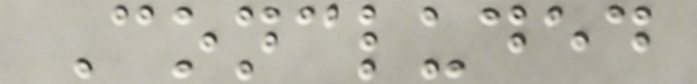Concluded
